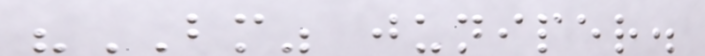"BM" juniper.
